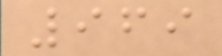969
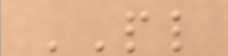PL
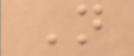N
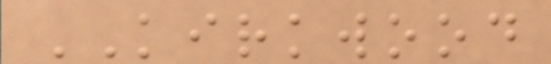KIRKWOOD
